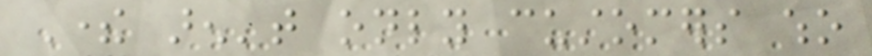There aren't only customers who
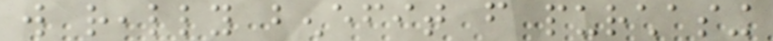will really benefit from purchasing
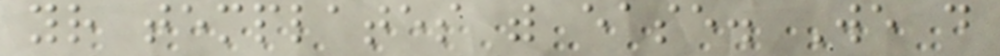your templates with ease. We do
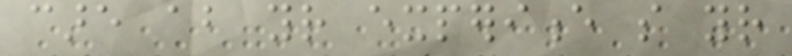care about your experience so your
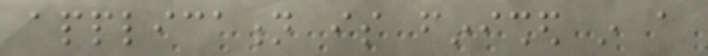application is finished in a
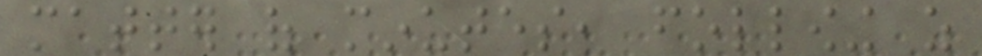matter of minutes, following as
